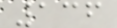136
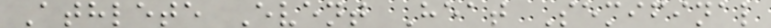Athlete Event Heat Semifinal
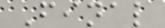Final
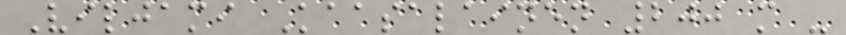Viljami Kaasalainen 200 m -
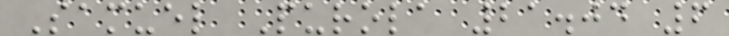Samuel Purola 21.04 6
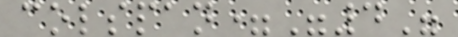colspan="4"
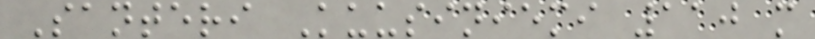Santeri Kuusiniemi 110 m
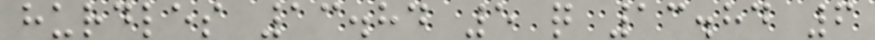hurdles 13.84 5 q 13.84 6
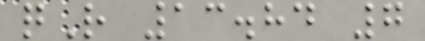qR 13.84 7
